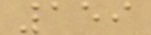159
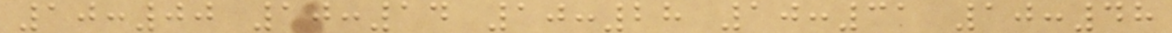10:00 10:14 10:28 10:31 10:48
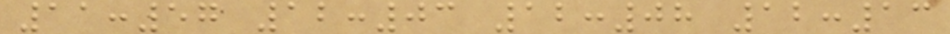11:57 12:03 12:08 12:13
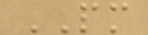PM
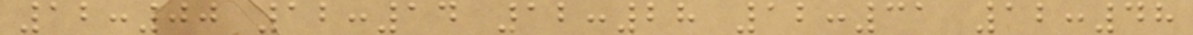12:00 12:14 12:28 12:31 12:48
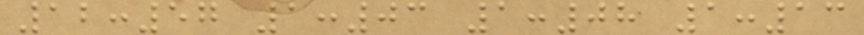12:57 1:03 1:08 1:13
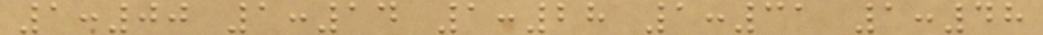1:00 1:14 1:28 1:31 1:48
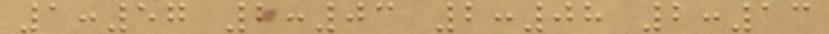1:57 2:03 2:08 2:13
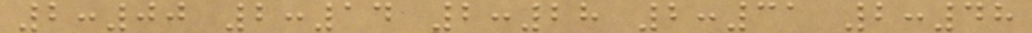2:00 2:14 2:28 2:31 2:48
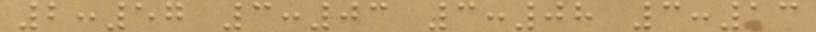2:57 3:03 3:08 3:13
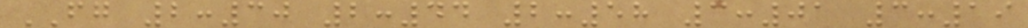FG 2:30 2:44 2:58 3:01 3:19
